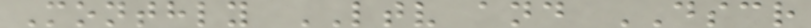Monthly LTV and DSCR
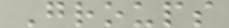Groups
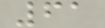61
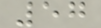57
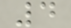4
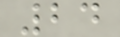24
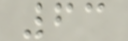63
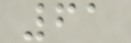61
